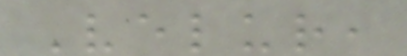Velur,
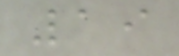19
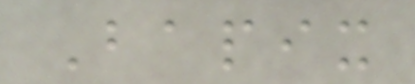Bapix
